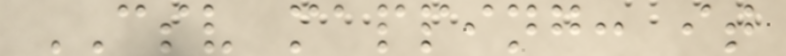CSV mapping: it
